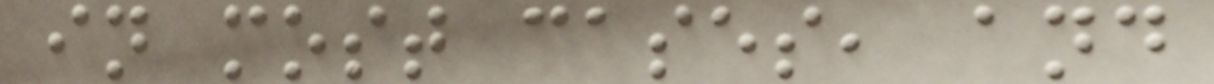in most cases, and
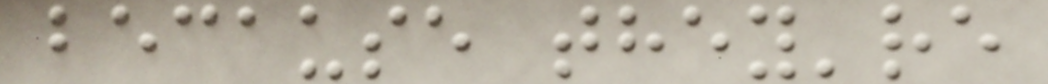because they're
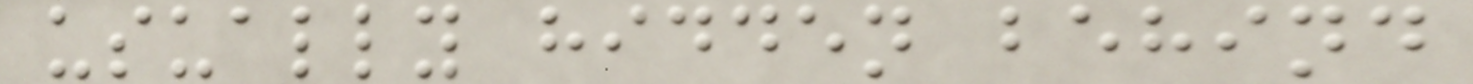usually hidden behind
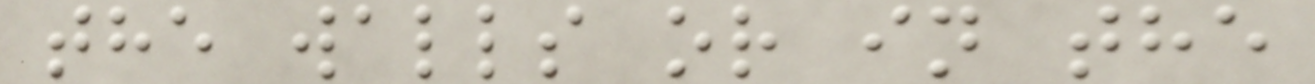the walls or in the
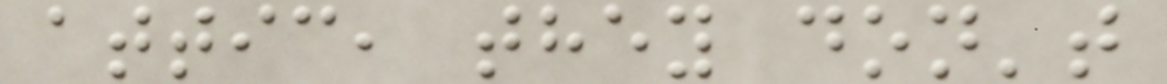attic, they don't
